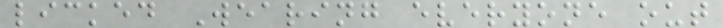licked Wearing everyone out
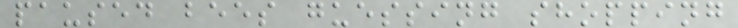paused bees guessing shopping
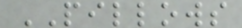PILLOWS
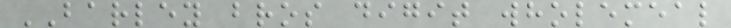BARLEY bros digit wholemeal
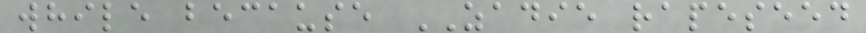while because ZADIE rapeseed
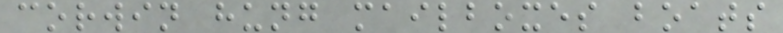corwin hung mailboxes boats
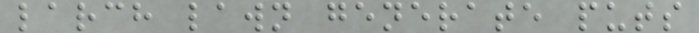larch lawn generate puts
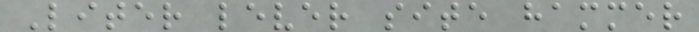Liter lever site hammer
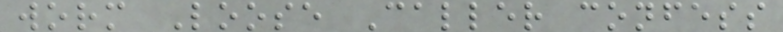worm Loose Caller confess
